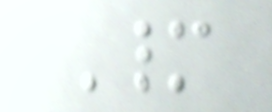Many
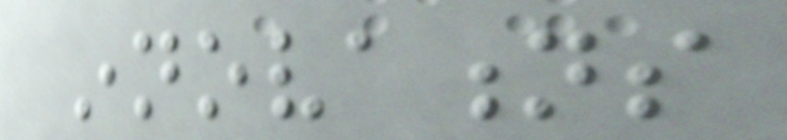innovations
